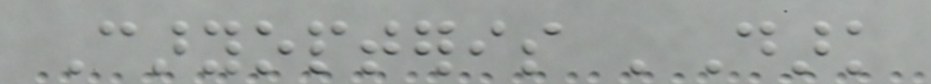Caryopteris 'Dark
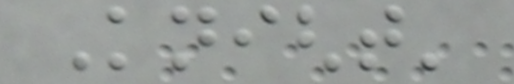Knight'
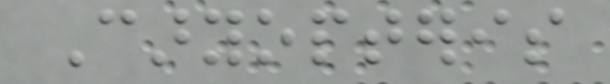Caryopteris
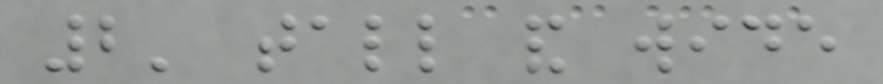2' tall and wide
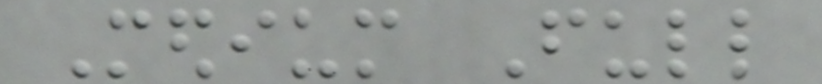Medium Full
